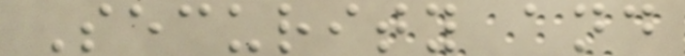Security and
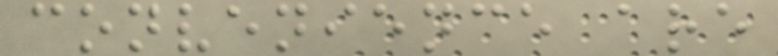convenience are
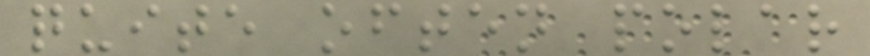quite often polar
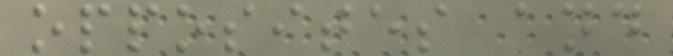opposites and
